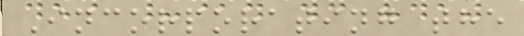Incorporating the
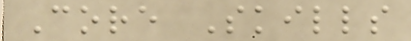Core Skills
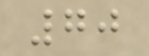70
